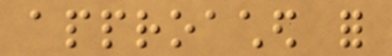approached for
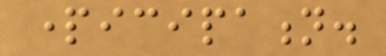participation.
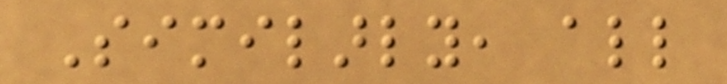Similarly, all
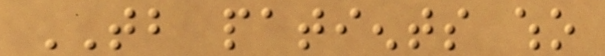TB patients who
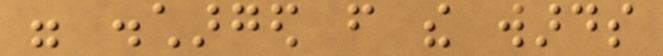were discharged from the wards
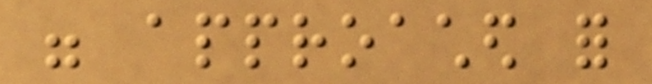were approached for
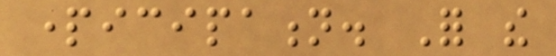participation. For the
